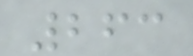263
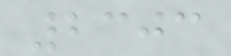2303
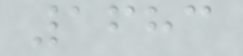1683
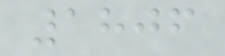1806
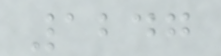1247
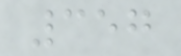357
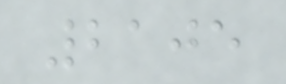2105
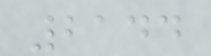2144
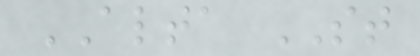ALTA ST
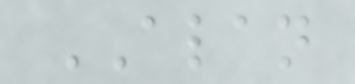ALAN
